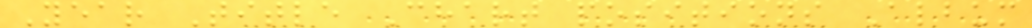Year Title Chart positions Album
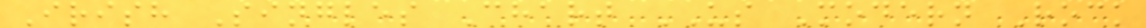Irish Singles Chart US Modern Rock
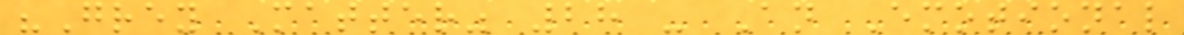"Grey Matter" 28 - An Emotional
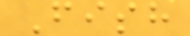Fish
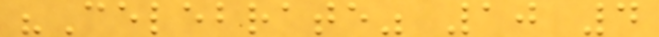"Celebrate" 10 4
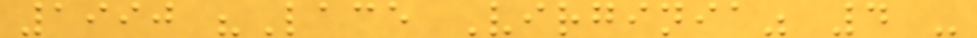1990 "Lace Virginia" 4 -
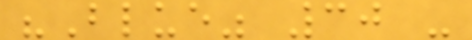"Blue" 30 -
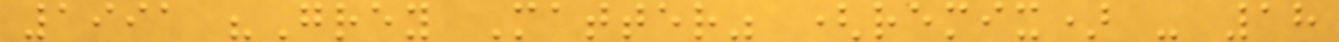1991 "Grey Matter" (remix) - 18
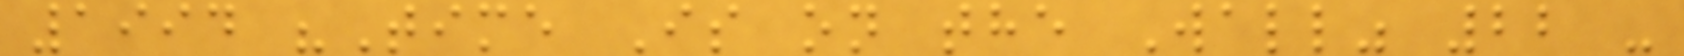1994 "Time Is on the Wall" 22 -
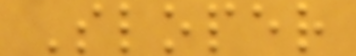Sloper
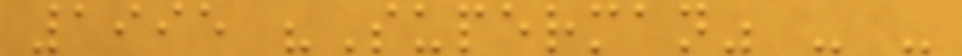1995 "Superman" - -
